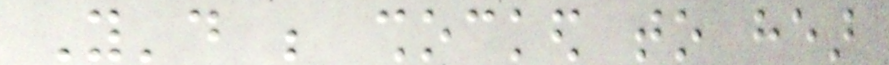You'd be shocked to hear
